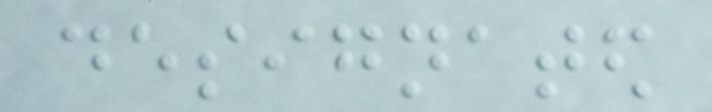designated
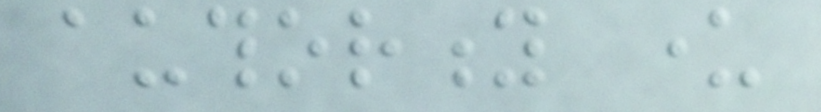authority under
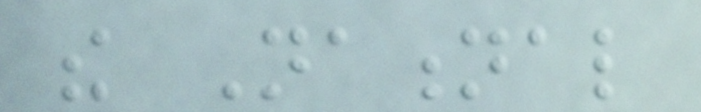the National
